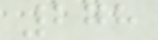278
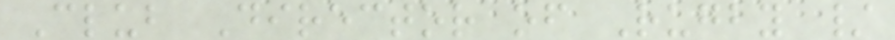Club Director of Rugby /
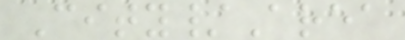City/Area
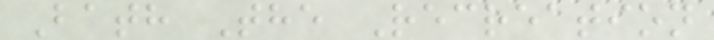Bath The Recreation
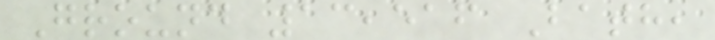Ground 13,516 Bath,
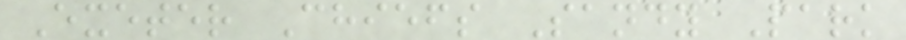Exeter Chiefs Sandy Park
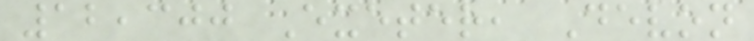12,300 Exeter, Devon
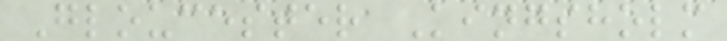Gloucester Kingsholm
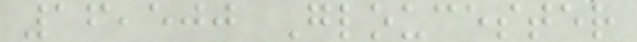16,500 Gloucester
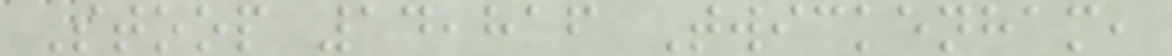Stoop 14,816 Twickenham,
